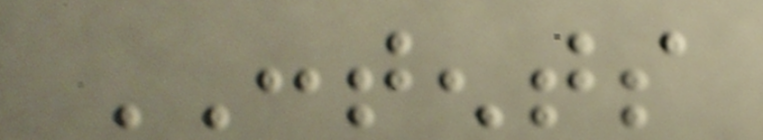CONTENTS
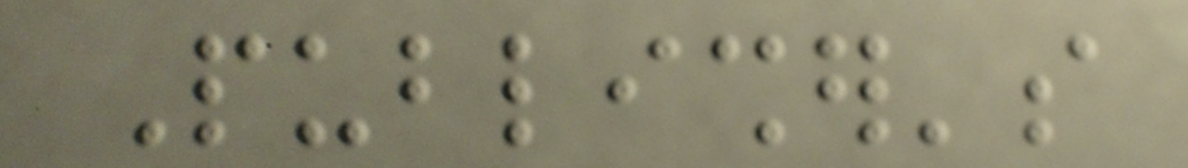Publisher's
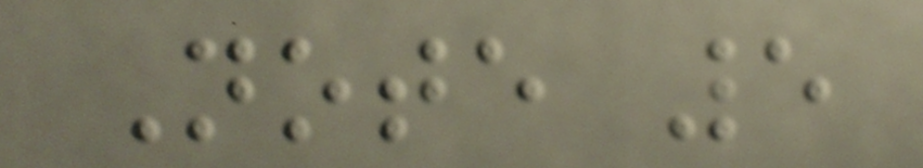Note 5
